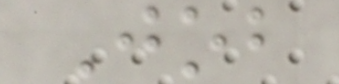Job
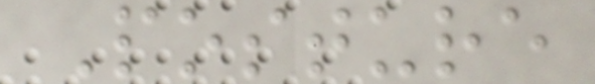Posture
